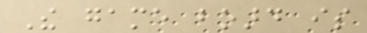The game board is
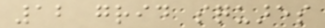12 grid squares
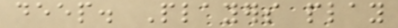deep. Players play
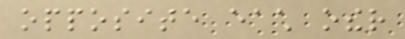opposite each other
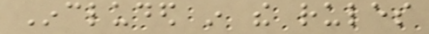Included in the rules
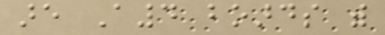are A4 boards with
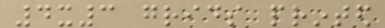4x3 grids printed
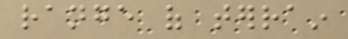range of terrain
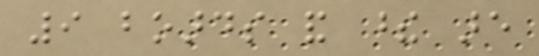9 boards and these are
